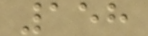158
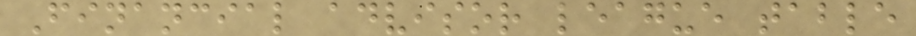Financial advisor league table
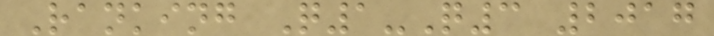Ranking Q1-Q3 2017
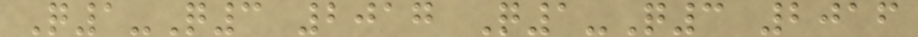Q1-Q3 2017 Q1-Q3 2016
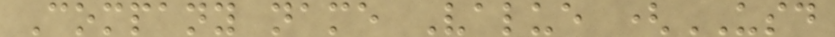Company name Value (USD
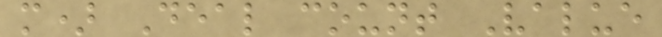m) Deal count Value
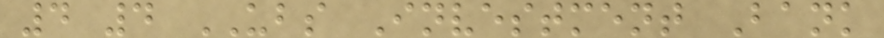4 4 UBS Investment Bank
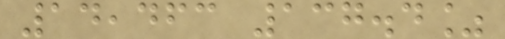14,463 137.4%
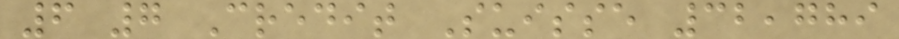6 7 Credit Suisse 32,789
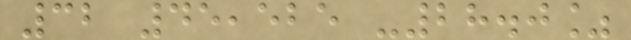32 45,525 -28.0%
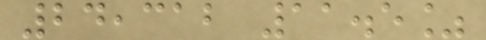24,312 11.5%
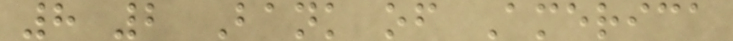8 2 Bank of America
